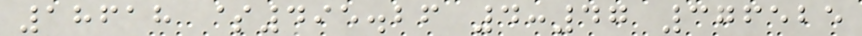18618 $495.26 4:47 376525
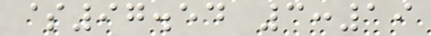$97.54 3:19
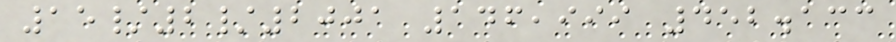15/2/2001 146,999 452.133
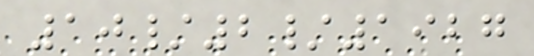10/2/1927
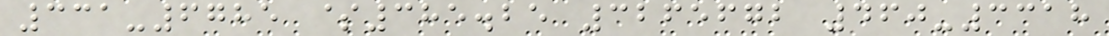331-6785 $385.25 3265672 460-3318
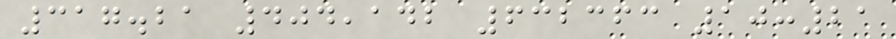317.21 404,142 632363 10:21
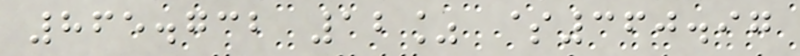865.732 12% $360.97
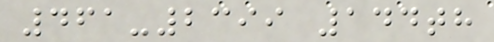461-2399 144th
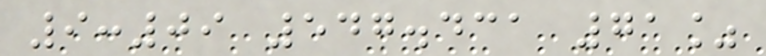9:09 547.431 71%
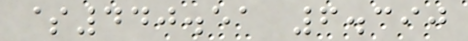$440.51 6.390
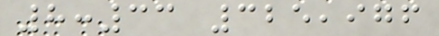8:33 325,976
